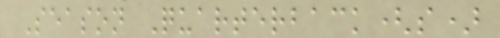Season Quarterback(s)
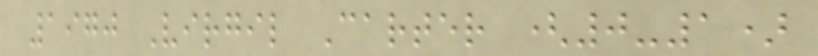1970 Virgil Carter (0-1)
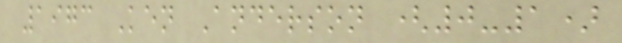1973 Ken Anderson (0-1)
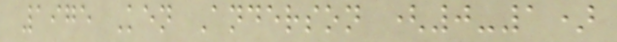1975 Ken Anderson (0-1)
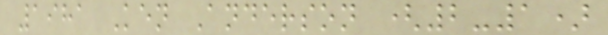1981 Ken Anderson (2-1)
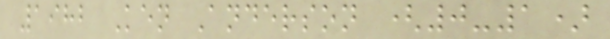1982 Ken Anderson (0-1)
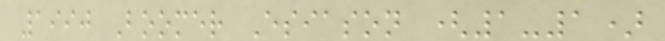1990 Boomer Esiason (1-1)
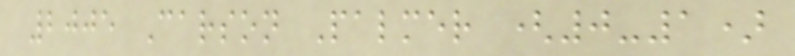2005 Carson Palmer (0-1)
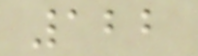122
